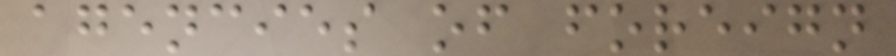agencies of foreign
